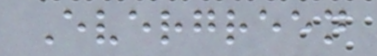Evergreen
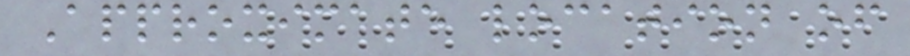Approximate location of
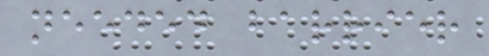needed barrier
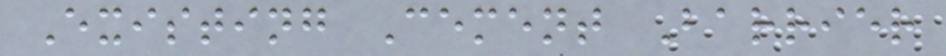Existing Cement Barrier
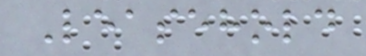Leasehold
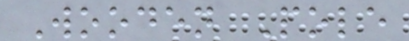Wooden Pole
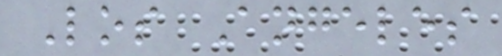Los Angeles
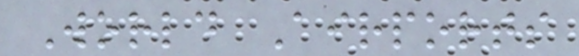World Airports
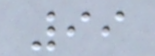99
